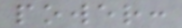power:
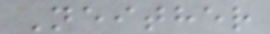Neither
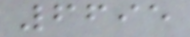6695
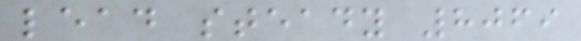lead steady 8069
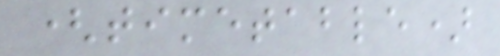(timetable)
